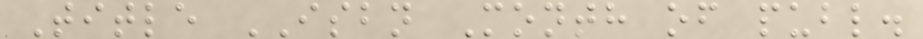Title ISBN Month of publ.
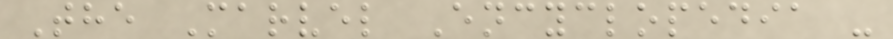The Marvel Encyclopedia -
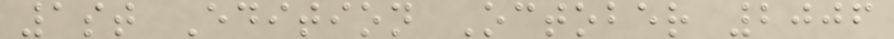1st Edition October 2006
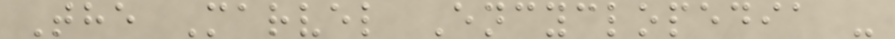The Marvel Encyclopedia -
